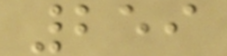259
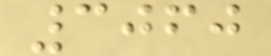3060
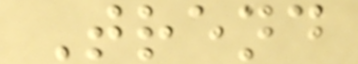Trend
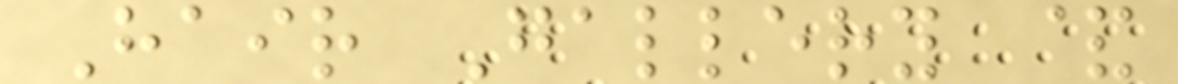Hair Gallery &
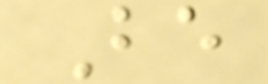Be
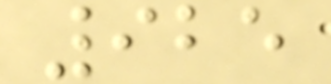925
